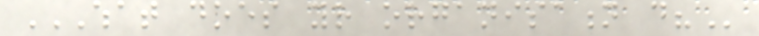WHAT DOES YOUR ORGANISATION DO?
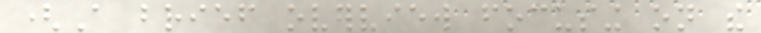(A brief overview focusing on the
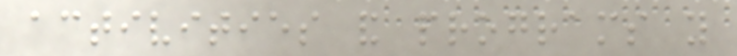activities and programs you
